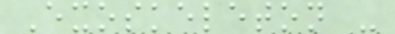Exoskeleton -
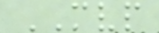MVP
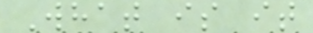What is it
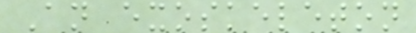An exoskeleton
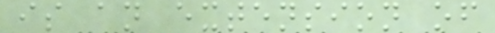is an extension of
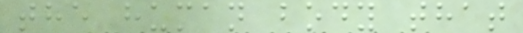the human body that
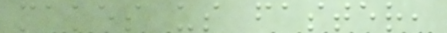makes us faster,
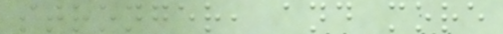stronger, and more
